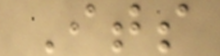Its
